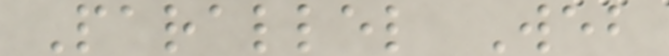Parallel Web
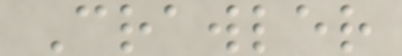Crawler
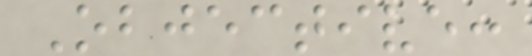Objective:
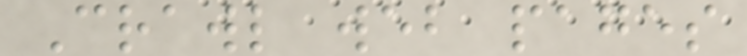Crawl web pages
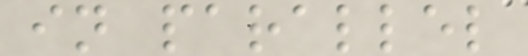in parallel
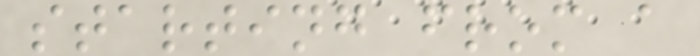starting from a
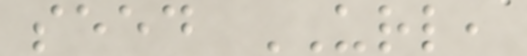seed URL,
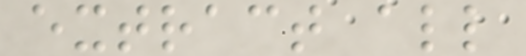extract all
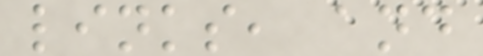links, and
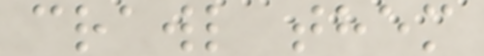crawl them
